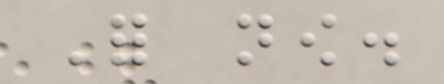For now.
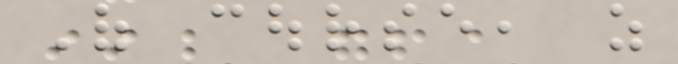Of course, as
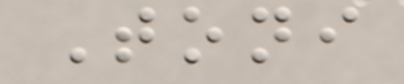Toni
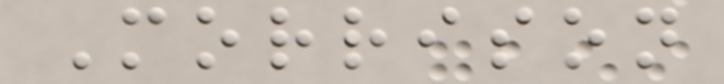Morrison
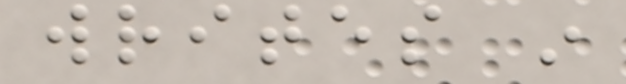writes in
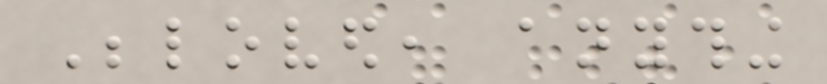Beloved, anything
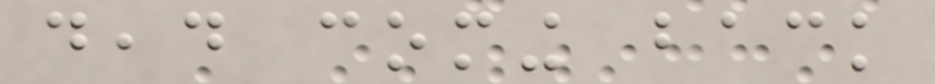dead coming back
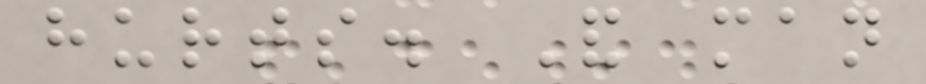hurts. And man
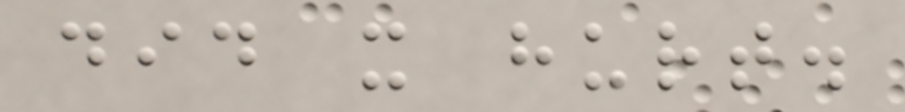did it hurt.
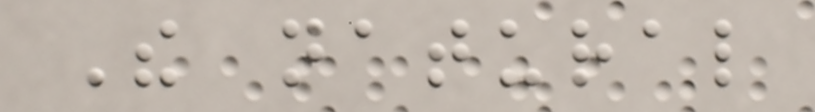The natural
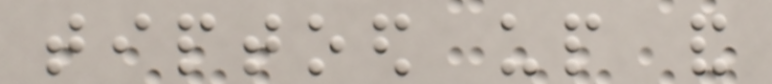tiptoed up and
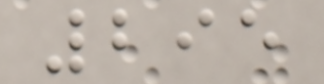295
